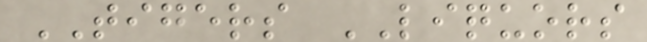TIGERS LIQUORS
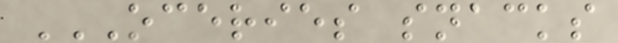OCERIES SNACKS
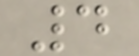4
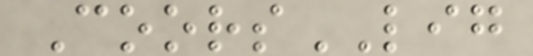CoorsLIG
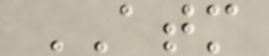ATM
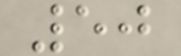50
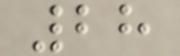28
